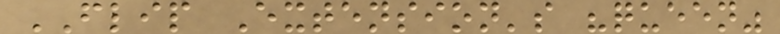FLIP Extension's "queen"
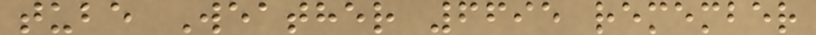tube Weather 6695 remember
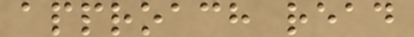approach read
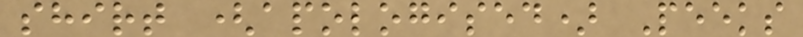shirt (apologised) Peeks
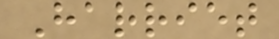Harriet
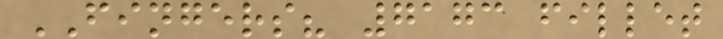FINGERS? 7173 fillet
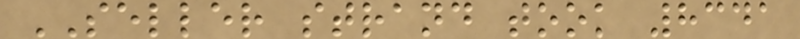SELLER strand took 8341
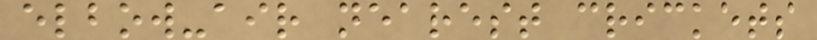elbow-air nearest crickets
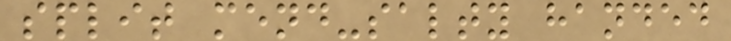split mend-salty handed
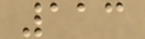113
